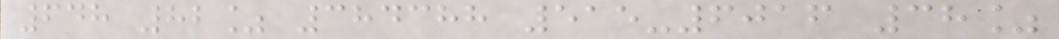648 82% 384388 515-6016 38%
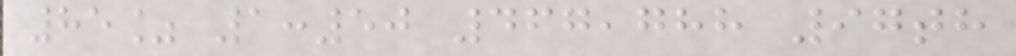85% 1:50 467,788 97th
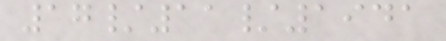17/11/1941
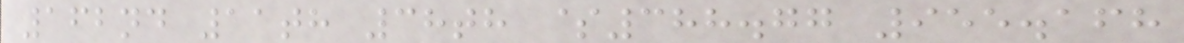162nd 11th 38th $388.77 955.168
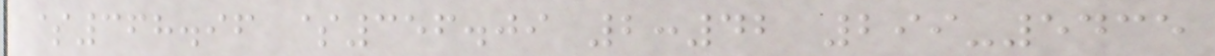$368.96 $356.09 2:42 299-5435
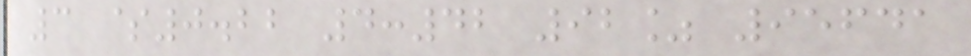3 $0.22 4:42 92% 95641
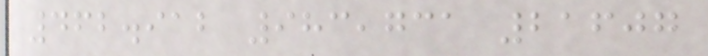462.912 983,731 21607
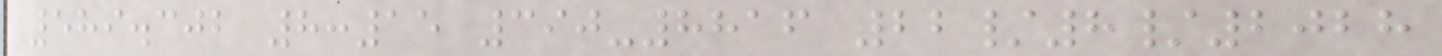589.302 8:15 390-8816 22/8/2028
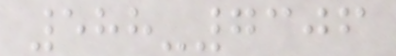588-7306
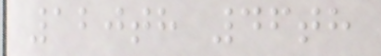120th 46th
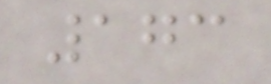173
